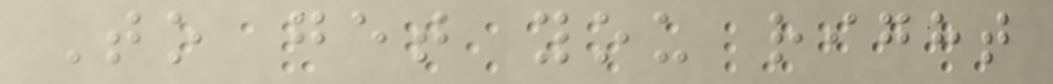To get you right
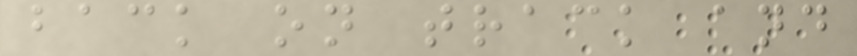back on track and
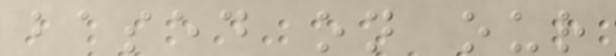based on our
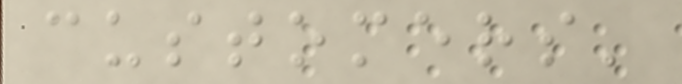customers'
